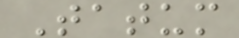Tatum
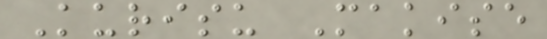Kurisu Makise
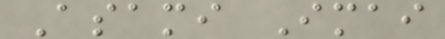Asami Imai
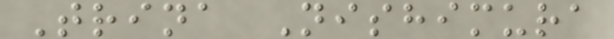Trina Nishimura
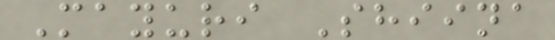Mayuri Shiina
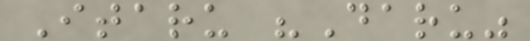Itaru "Daru"
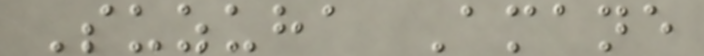Suzuha Amane
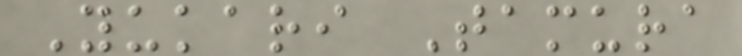Yukari Tamura
